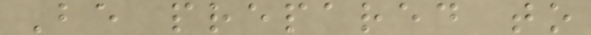Be prepared to
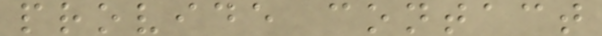provide contact
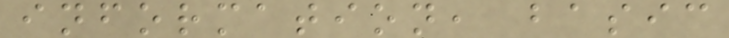information, basic
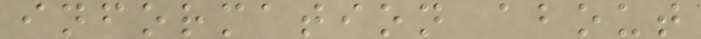information about
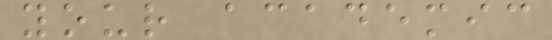your academic
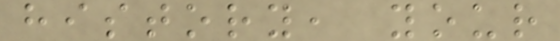history, your
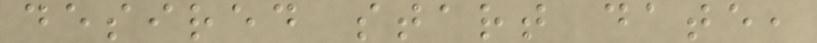desired start date,
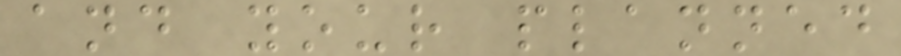and your planned
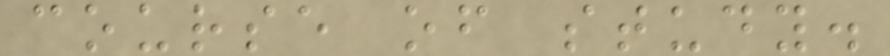course of study.
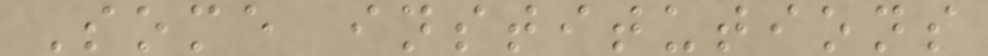Some institutions
